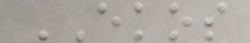EKOS
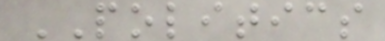POLITICS
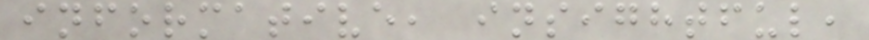informative, insightful,
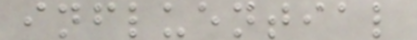influential
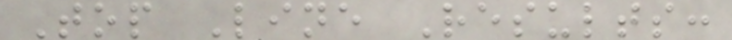Top Line Results:
